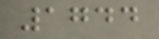1744
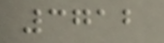3712
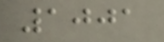1001
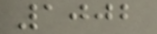1002
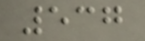537
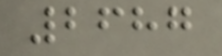2687
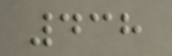438
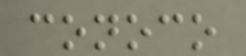conoco
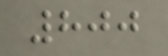800
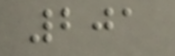201
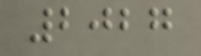2027
